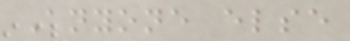Anyone else
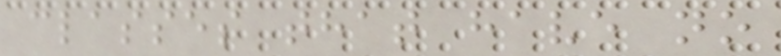classes that have no
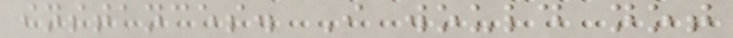instances. I would not
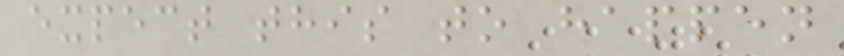expect this to happen
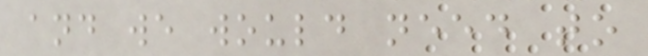and we would need to
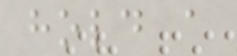hold a
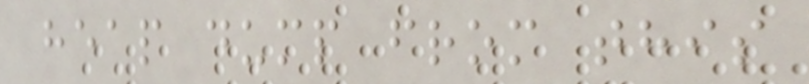heap dump from this
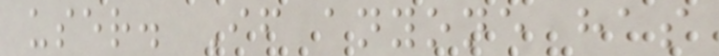user. If anyone has
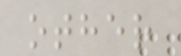other
